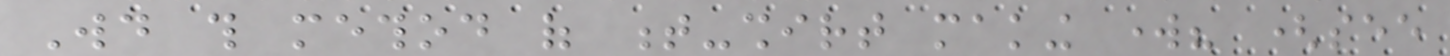Would this method of t-shirt making work? (see
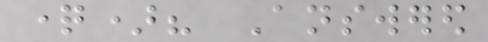question)? Answered
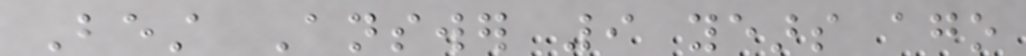Best Answer 9 years ago
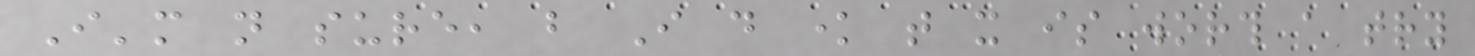I'm not sure, but I do know that it is worth a try
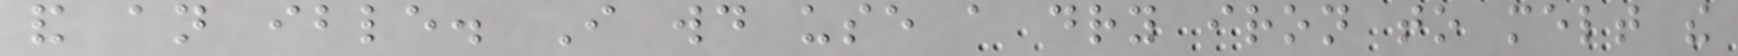and an ible. I would use a dry iron to melt the
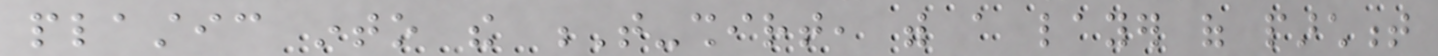plastic into the T-shirt, with a layer of parchment
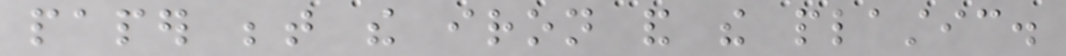paper between the iron and the plastic.
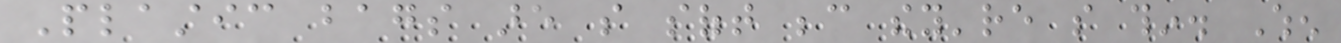Plastic bags are so soft because they're so thin. When
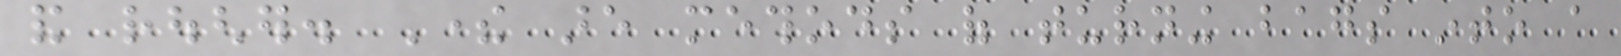and rougher. There are methods of turning bags into a
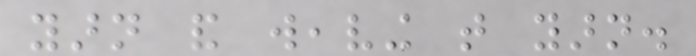yarn and weaving that yarn.
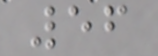56
